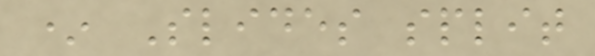* Slides split
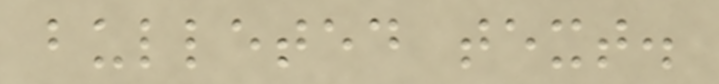bulleted text.
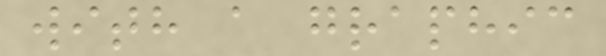with a graphic
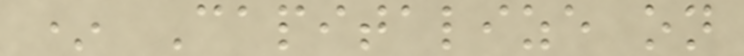* Capitalize on
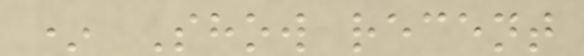* Show recent
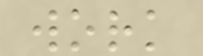work
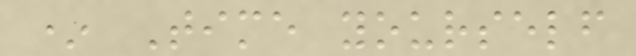* Time yourself
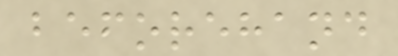beforehand
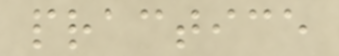practice
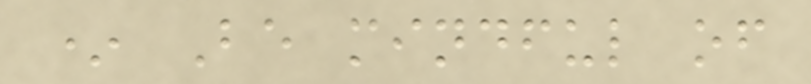* Be mindful of
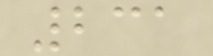231
